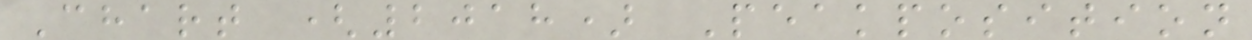Chart (2018) Peakposition
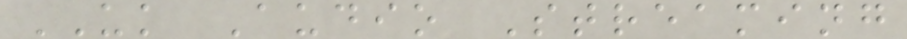UK Audio Streaming
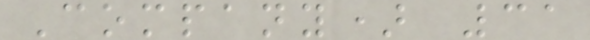Company) 31
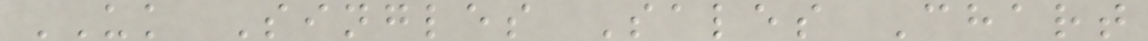UK Singles Sales Chart
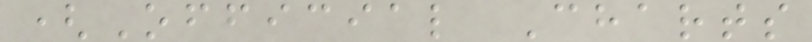(Official Charts
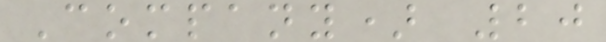Company) 20
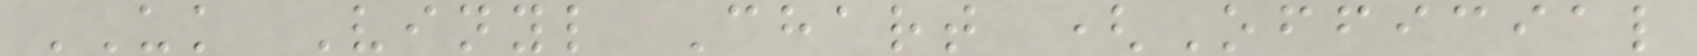UK Vinyl Chart (Official
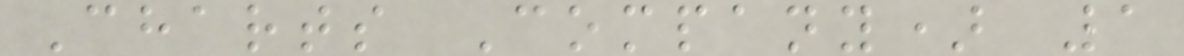Charts Company) 1
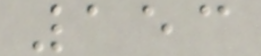153
